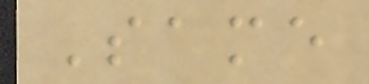Same
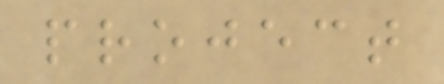project
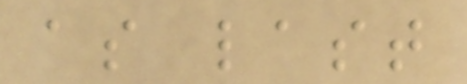as last
